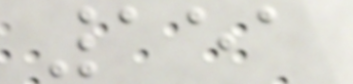151
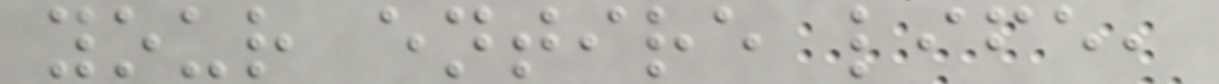your entire life,
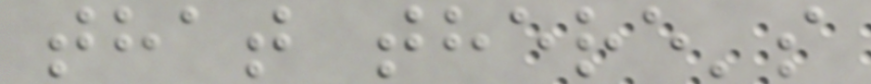that there's
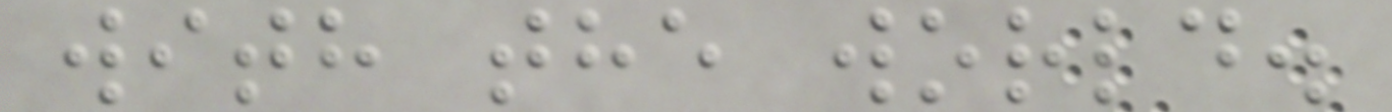with the world.
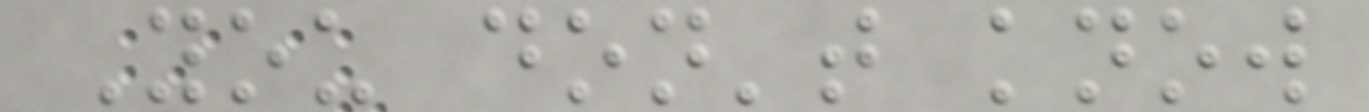You don't know
